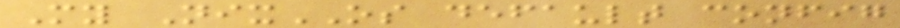My NixOS default config
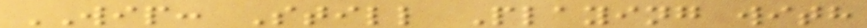WIP: Still Playing with
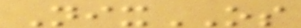NixOS
